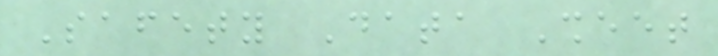Safety Data Sheet
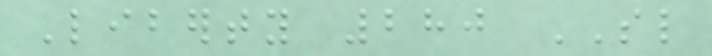Liberty 280 SL
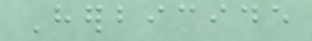Herbicide
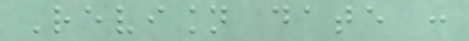Revision date :
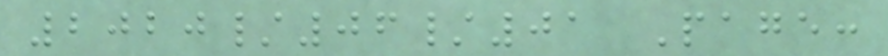2020/06/01 Page:
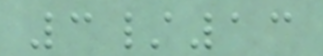3/13
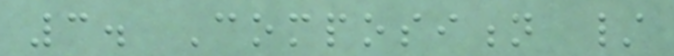3. Composition /
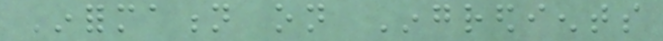Information on Ingredients
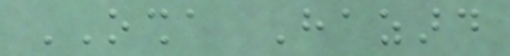OSHA Hazard
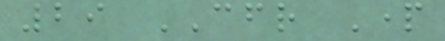29 CFR Part
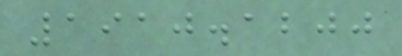1910.1200
